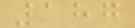187
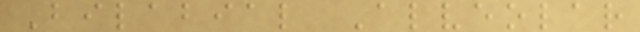Bilabial Alveolar
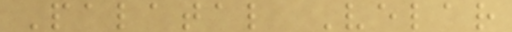Palatal Velar
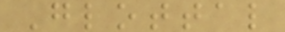Glottal
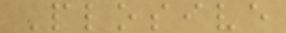Plosive
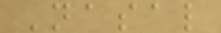Nasal
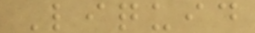Liquid
